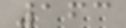163
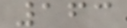163
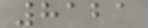8121
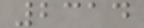2314
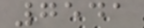7541
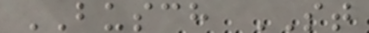BUSCH ST
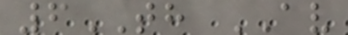6TH AV
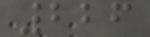226
